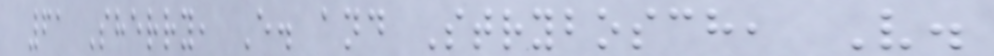61 Sherry, E. and Strybosch, V.
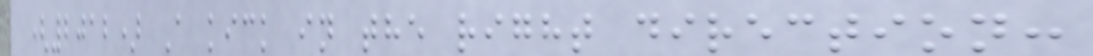(2012) A kick in the right direction:
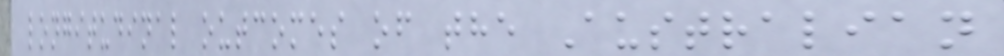longitudinal outcomes of the Australian
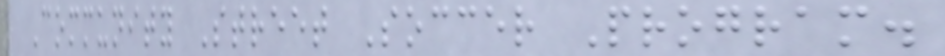Community Street Soccer Program.
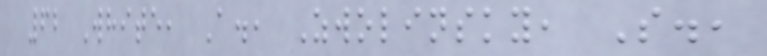62 White, A., Zwolinsky, S.,
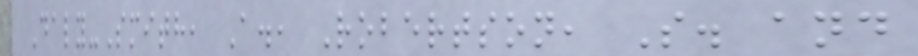Daly-Smith, A., Robertson, S. and
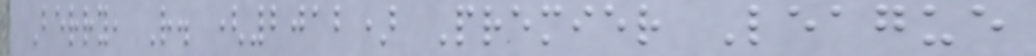Berry, R. (2012) Premier League
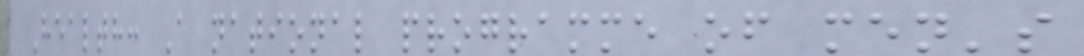Health: A national programme of men's
